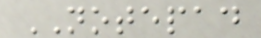NOTEPAD
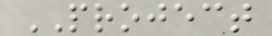PROJECT
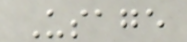Usage
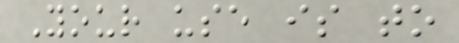Your use is to
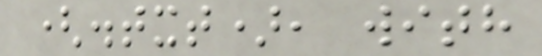(.txt), with
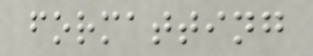formatting
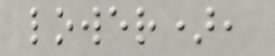lower),
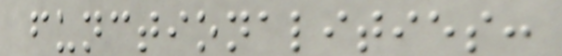functionalities:
